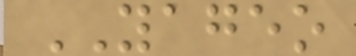YAGEO
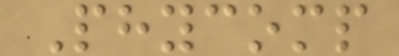Phycomp
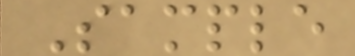Sample
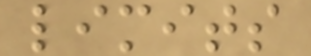limits
